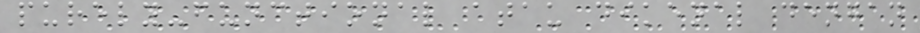purely-functional atau dikenal dengan
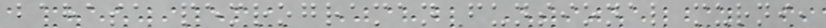bahasa pemrograman funsional murni,
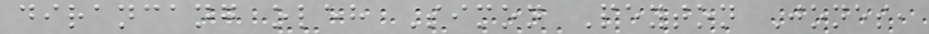dirancang oleh Simon Peyton Jones,
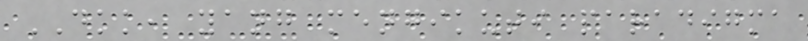DKK, yang mengikuti paradigma
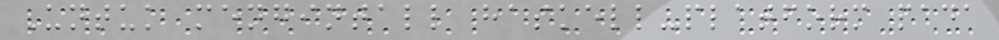Untuk mengintall haskell-platform pada
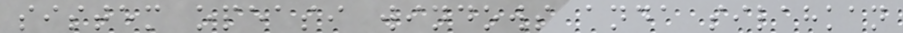sistem opeasi windows anda silahkan
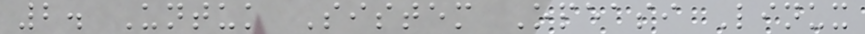2. Untuk Sistem Opeasi Linux
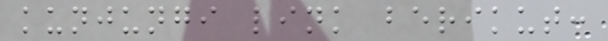kunjungi link berikut:
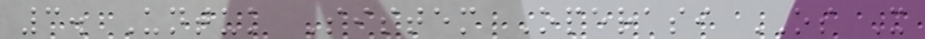3. Untuk Sistem Operasi OS X
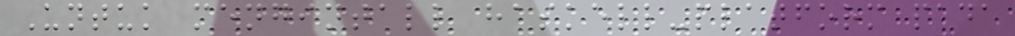Untuk mengintall haskell-platform pada
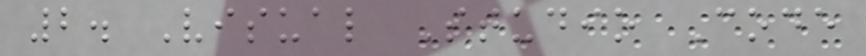2. Visual Studio Code
